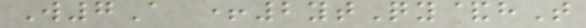W7A +2ytQy&hT
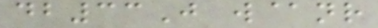db33J w@nr
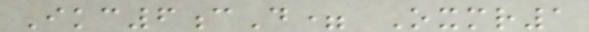Ikc6cD= Oxmr1
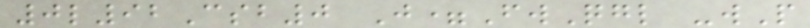0l92Csb0 J=FwQgl -wP
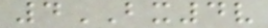4BX4v
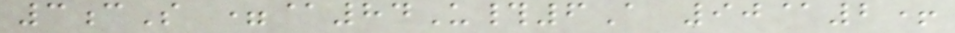3cS =@84U#6A 90@2+
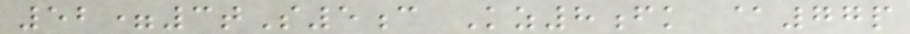52=3tS5c Kz8fk @77p
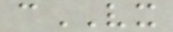cVX
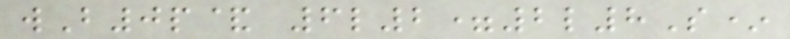wB0p& 6l2=2l8S*
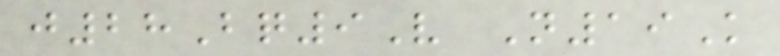j28Bq9V N19K
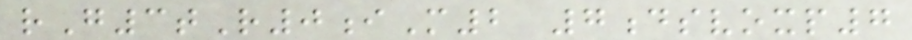rG3tR0iM2 7dsvoxp7
